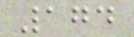174
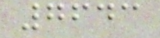7643
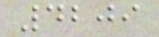4209
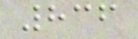836
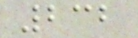232
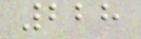228
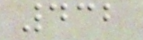432
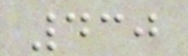430
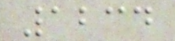1234
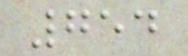754
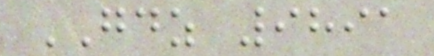GDZ 9891
